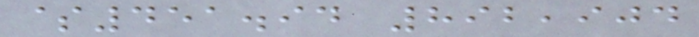$451.94 892,904
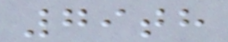79th
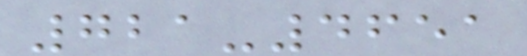721-4651
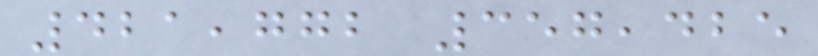421,772 357,425
